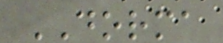DORMA
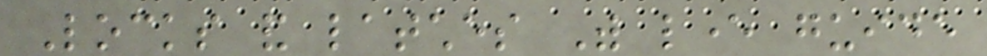Locks and latches With lever guide
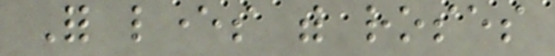For levers with roses
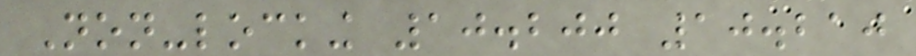Non-locking 10.200 10.210
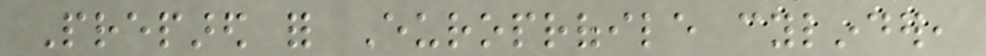Prepared for Europrofile cylinder,
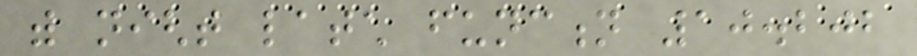with night latch function 10.202
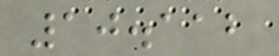10.112
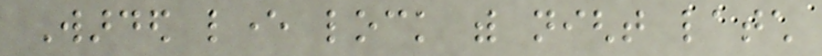Warded lever lock with night latch
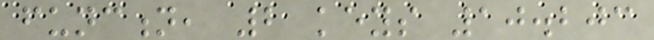function, 2 keys 10.203
